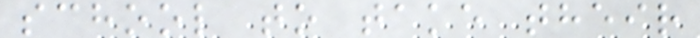school to take their
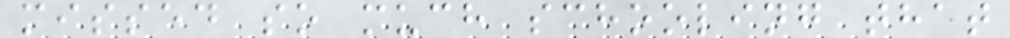missed so much schooling that
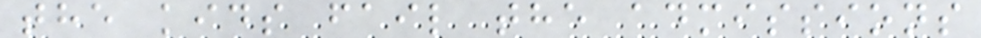the kids fail the admissions
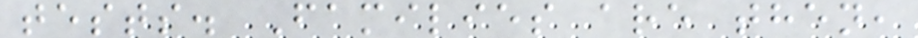tests. Families are then,
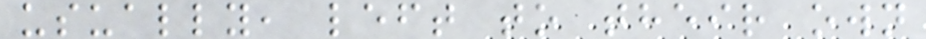usually, left to their own
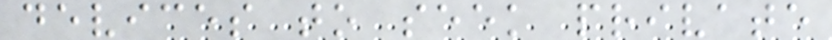devices to seek private
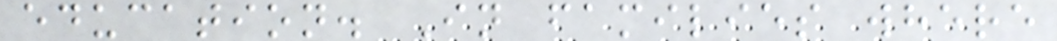education. In families where
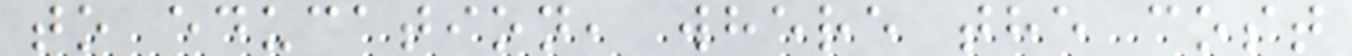to education, where the cost
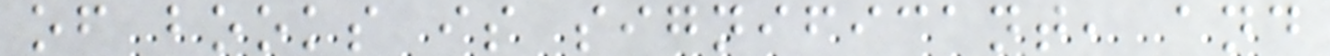of books is significant, and
